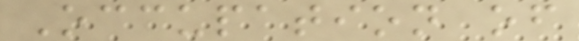Occupation of
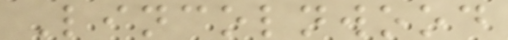Lincolnwood
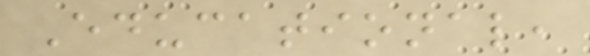Educational,
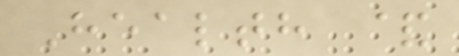Health &
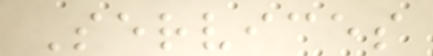Services
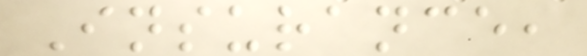Insurance,
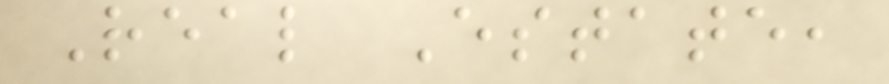Real Estate,
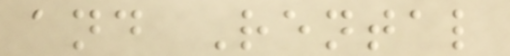and Rental
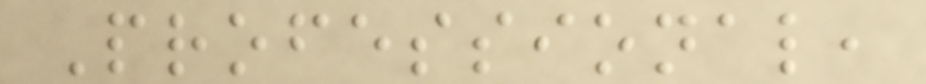Professional,
